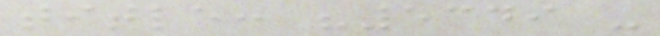title: "5349 -
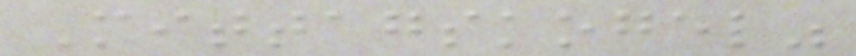Mittagskogel"
